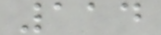114
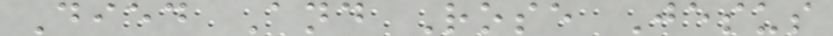Died And Rose Jesus
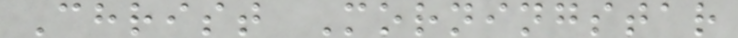Christ Morningstar
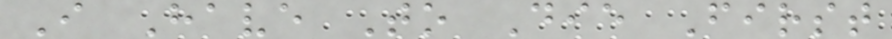I Have To Die First
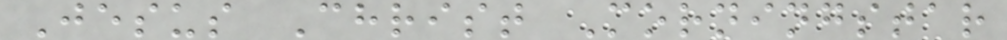Jesus Christ Morningstar
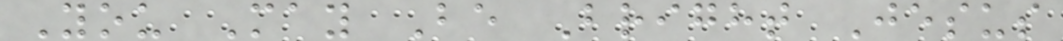You May Be Bright Jesus
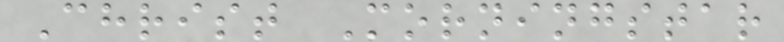Christ Morningstar
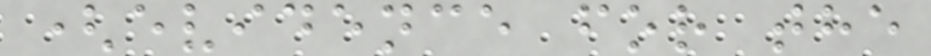(evidence for the
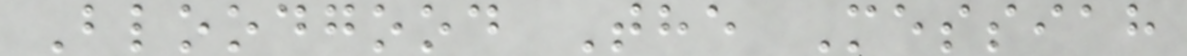Bloodgood The Messiah
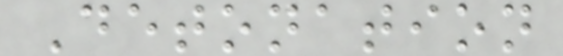Detonation
